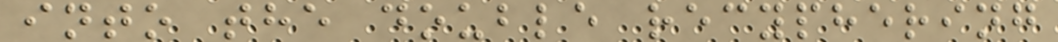into the double recyphering
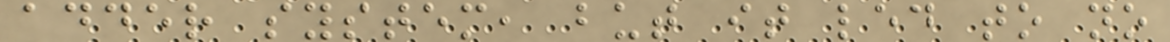adder system, but it led to no
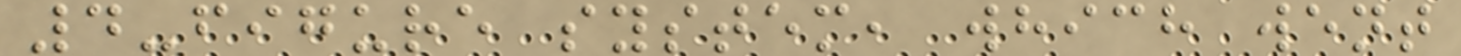4-figure system, which went
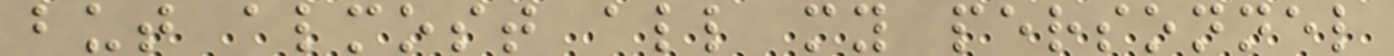but almost all my personnel
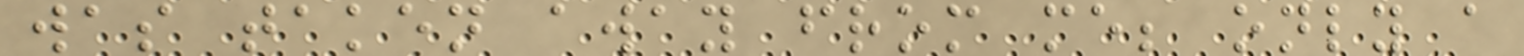was taken away from me; only a
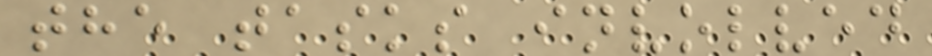the tasks involved
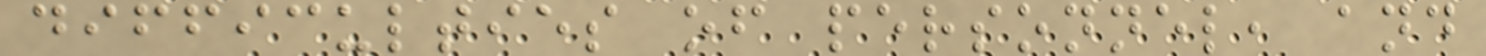difficulties of personnel, and
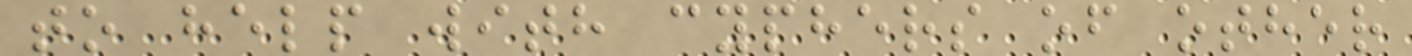to help with cyphers of other
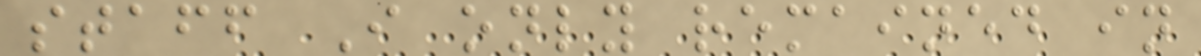staff I only remained in
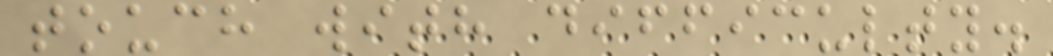touch with difficulty.
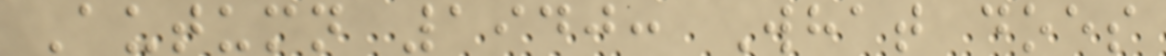Autumn 1940: What does
